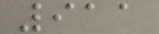911
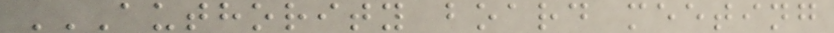AUTHORITY BOARD MEETING
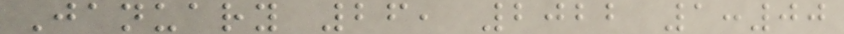January 26, 2022 1:00
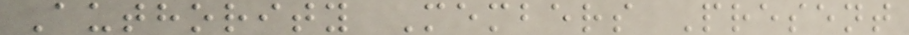Authority Members Present
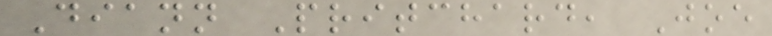Diann Pritchard, Joe
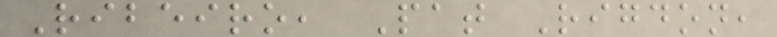Ribeiro, Pat Rigdon,
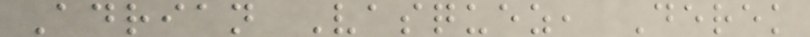Adrian Vasquez, Derek
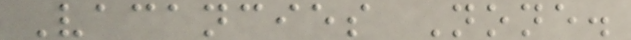Vacancies None.
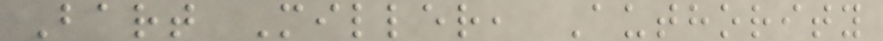Bart Miller, Authority
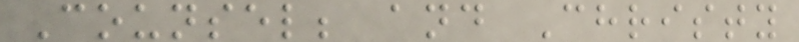Counsel; and Christy
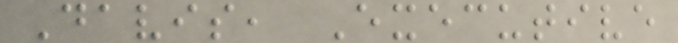Davis, Executive
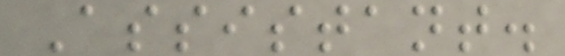Assistant.
